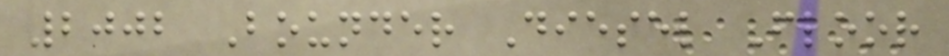2002 Bounder Diesel Floor
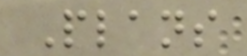Plans
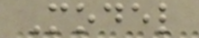Model
